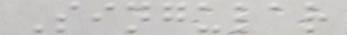Singular
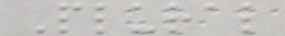Plural
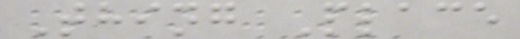Thing Place
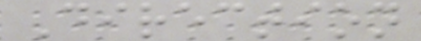Direction
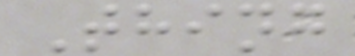Thing
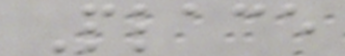Place
